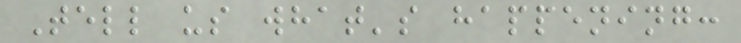Tell us what's happening:
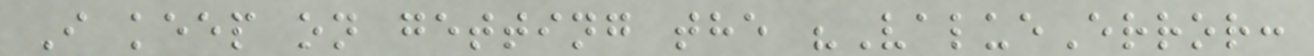I keep on getting the "ValueError:
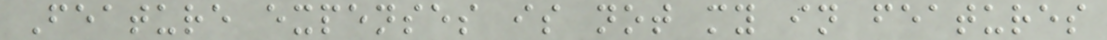Feature expenses is not my in features
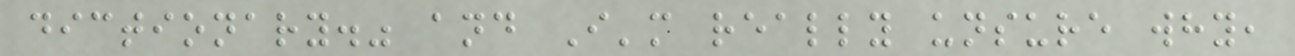dictionary." and I'm really unsure why,
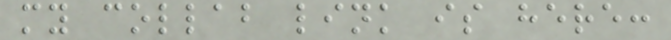my collab link is here:
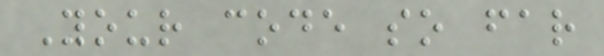Your code so far
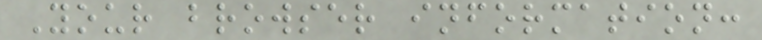Your browser information:
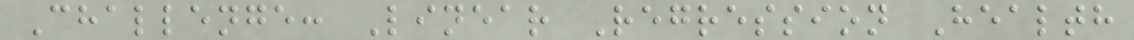Challenge: Linear Regression Health
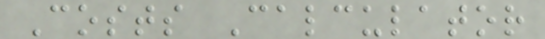Costs Calculator
